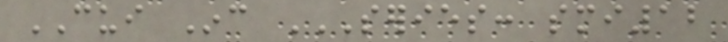CUI Inc SERIES: SMI12
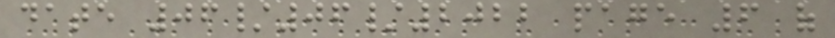date 06/06/2022 page 6 of
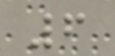6
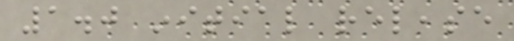1.0 initial release
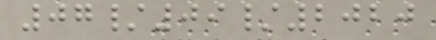07/09/2020
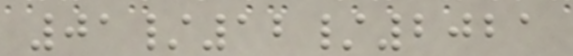01/12/2021
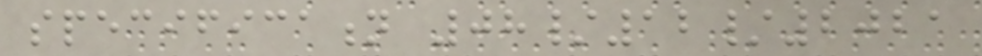specification 08/12/2021
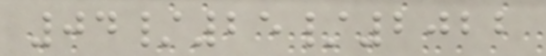04/25/2022
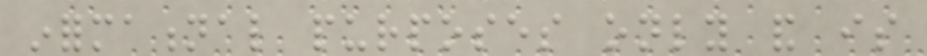informational purposes only and is
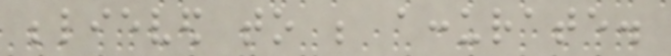believed to be accurate.
